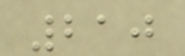210
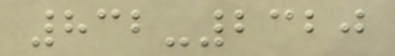832-2320
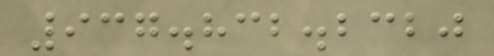937.832.2320
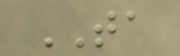TA
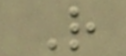R
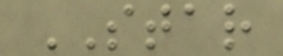STAR
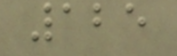125
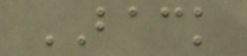BACK
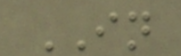IN
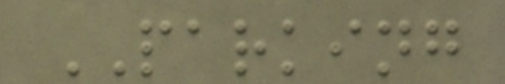PARKING
